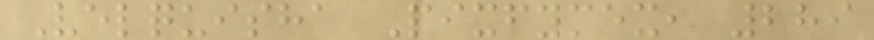Velquisha Pixfymex, 289
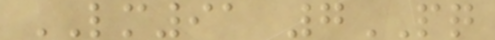LM91 7PQ
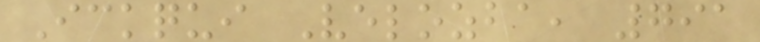Ickqui Velozba, 791
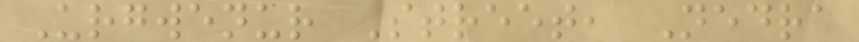Urgwenur Street, Nedra
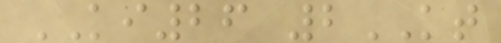KI26 2KT
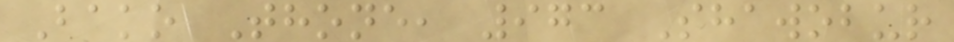Bako Thone, 973 Shawobur
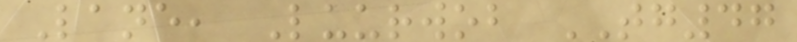Lane, Luurwob TG47
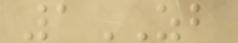1ZB
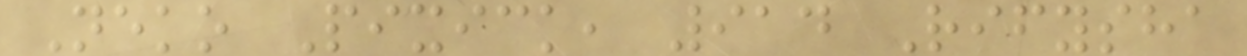Neko Pixick, 914 Rifysha
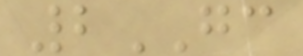2GC
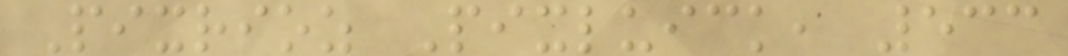Pixrioz Pixluick, 533
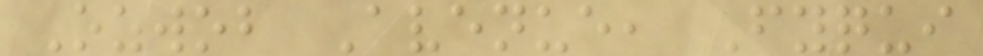Ozwob Avenue, Fyqui
